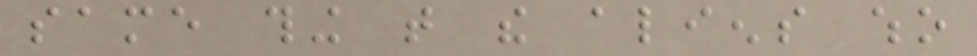same thing that the aliens who
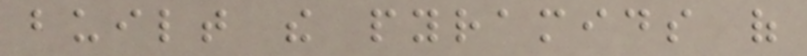built the pyramids of
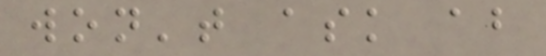won't ask about
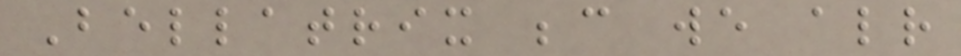Bellatrix because we already
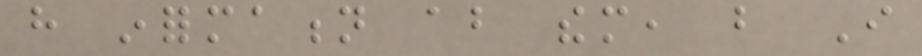have information about them, but I
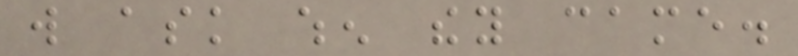will ask when they came.
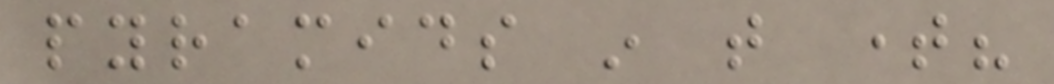pyramids in that time?
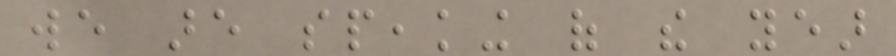we are speaking of the year
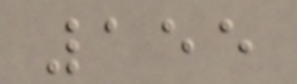155
